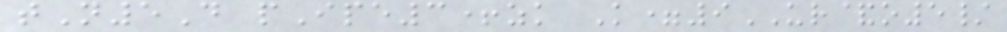tN5D pIpe3+zk K=9UR&o5/
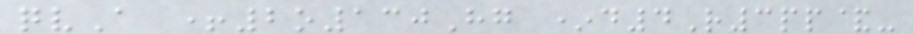qvA +2o130Hg *d4R3pp&-
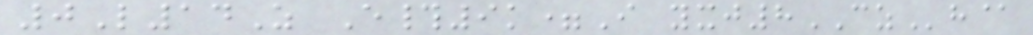0L14Z E#9k=I yxj8CZh@
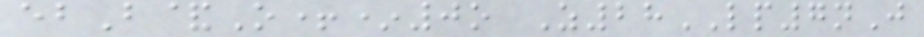ebB&O+*0o Z28LP7nJ
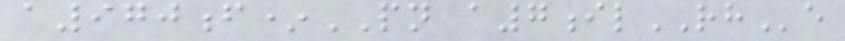a970f*PN a7ilRHe
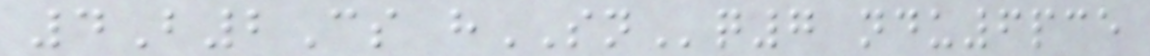4B2Cs hSNq7 ndu6pce
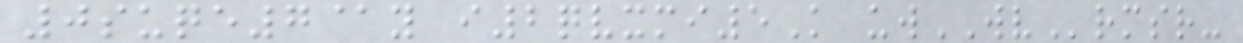0suqe7@y i2qvxmi5K uwWVrmsr-
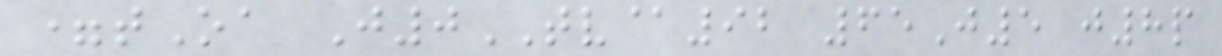=tOa J0TV@92 65J5 j8p
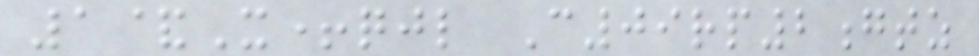1&X+qjl C09rp2gtz
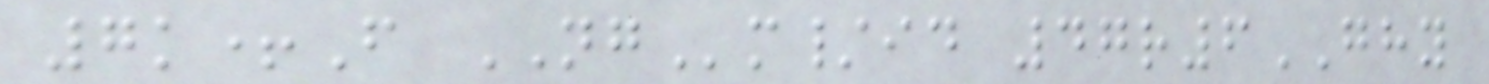7k+F NGm/id 47r6GHY
